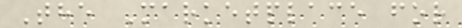The Marketplace for
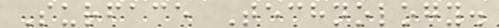Surface Technology.
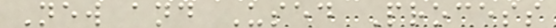New and Used Process
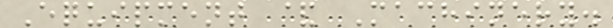Equipment & Machinery.
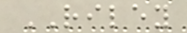RILEY
